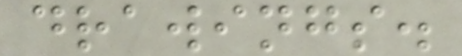drawings.
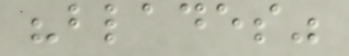"blades"
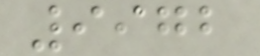9972
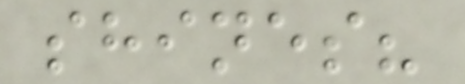shines?
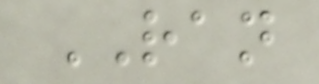RAN
